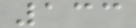133
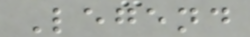Legend
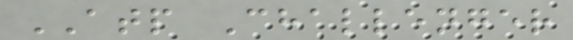ATP Challenger
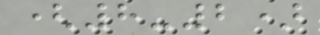(8-2)
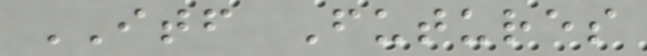ITF Futures
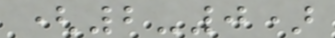(2-0)
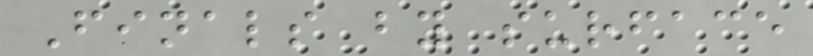Finals by surface
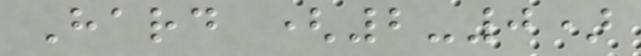Hard (2-0)
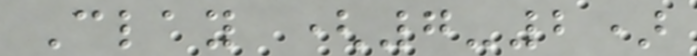Clay (7-2)
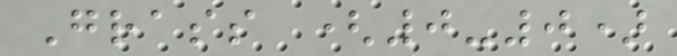Grass (0-0)
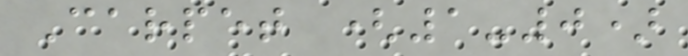Carpet (1-0)
